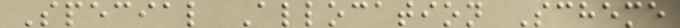Special Allocation Scheme
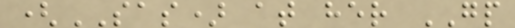(SAS) at her GP
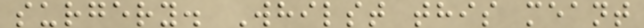surgery. Whilst this meant
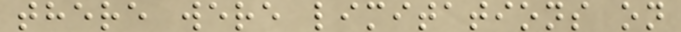there were limitations on
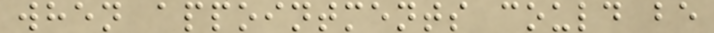when appointments could be
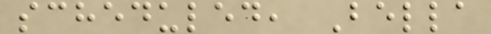scheduled, Bella
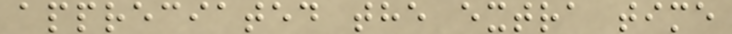appreciated the extra time
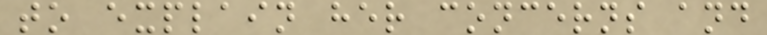to explain her concerns and
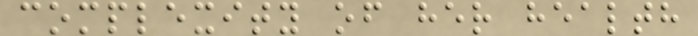complexity of her health
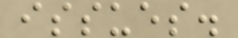issues.
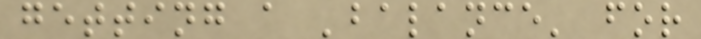getting a 'balance' for
